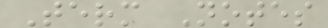Term Notes
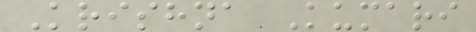Krishna Kumari
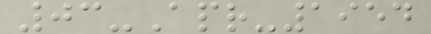03-Apr-1954
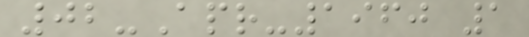02-Apr-1960 1
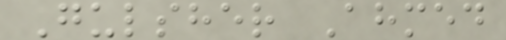Gulsher Ahmed
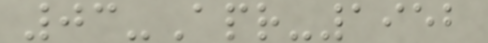03-Apr-1952
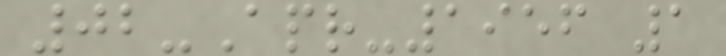02-Apr-1956 1
